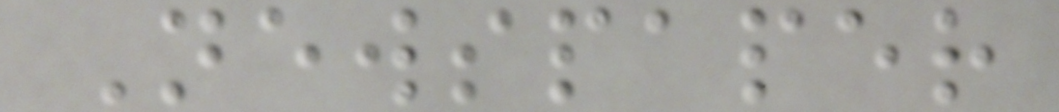Newspaper
